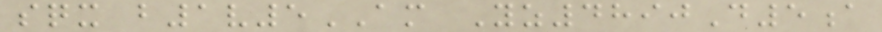sqx b1v5AM Yz4890D5a
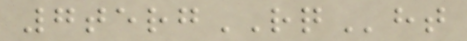7tergRQht
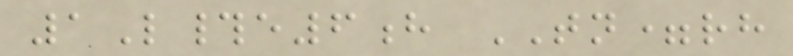1L#e6h TN=rh
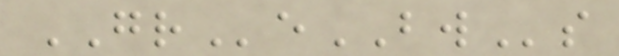GReBWs
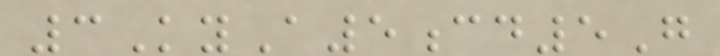3KyA5cd5G
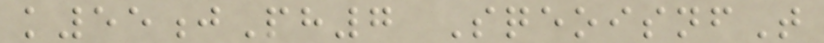k55jPh7 SqeoisnfT
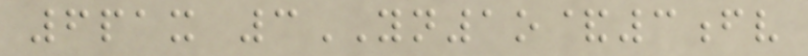6pax 3YN1o&3fv
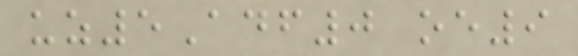uz5Adf0 oe9
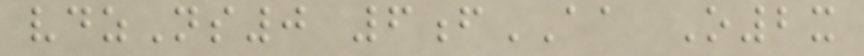vdzNs0 6fAA O2x
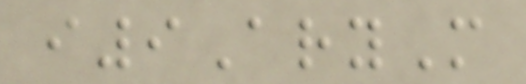i9AryM
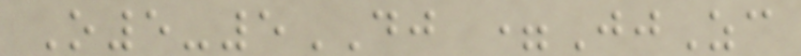O5-5DJ =JjZc
